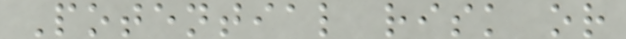Potential risk or
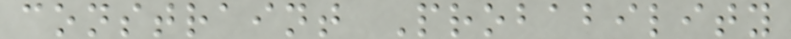constraint Probability
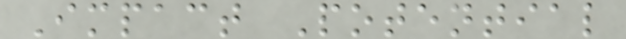Impact Potential
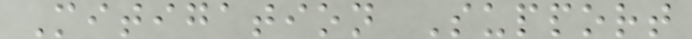Mitigation Support
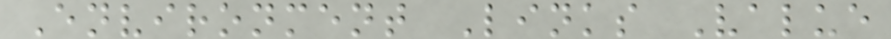Environment Links Value
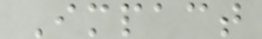Impact
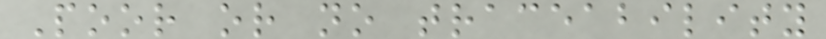Poor or no traceability
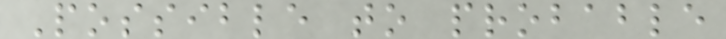Possible to probable
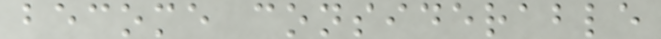become considerable
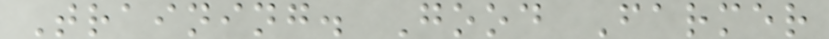Training. Good Farmer
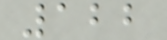122
